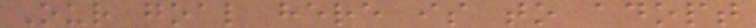Our goal here is to adopt
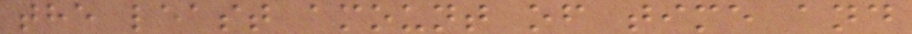the least amount of time and
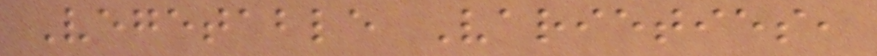Vegetable Varieties,
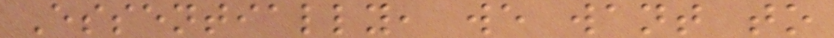Essentially, we want to
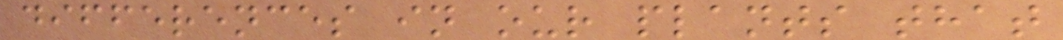differences in our plants that
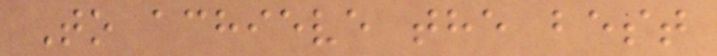To achieve the best
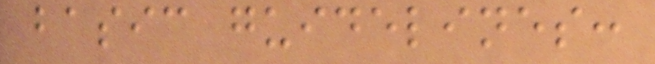basic guidelines:
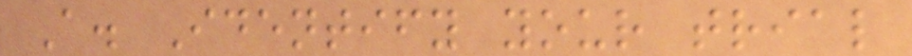A. Identify your trial
